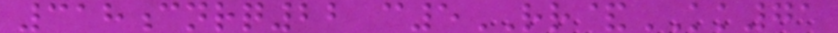318cnrq22 c5RR&KK71
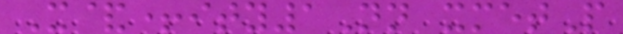X&+ity1Nn xmetP
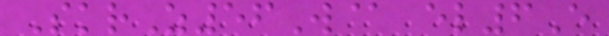SkrZ56W@ el6E
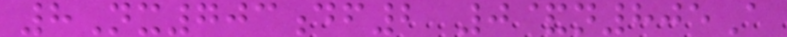8Nx703df2 0&n805A
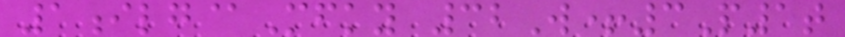1ilg@Mfky 32W+3P1t
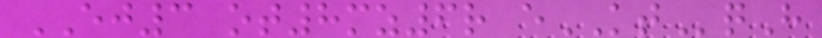EJ3 ot8mz6r eKTqH
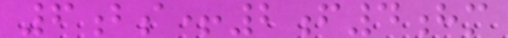6bs+2f4hm
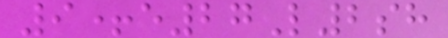9+e27L2sh
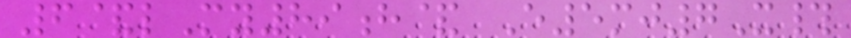6&lMy89h& E5mj7X#
